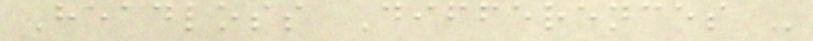Headloss Differences -
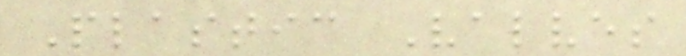Plastic Valves
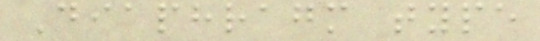Diaphragm type
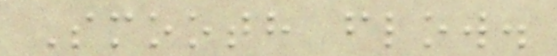Smooth flow.
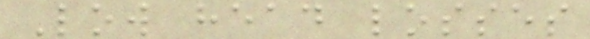Low head losses
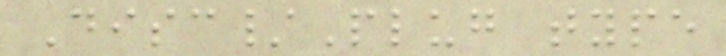Disc/Plug type
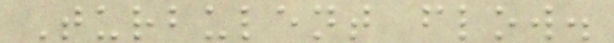Turbulent flow.
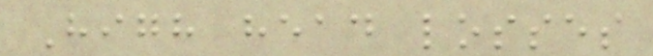High head losses
